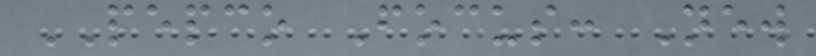PEPCO Focus: New
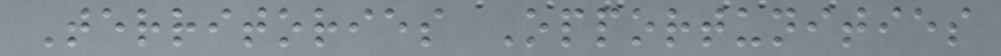Territories Opportunities
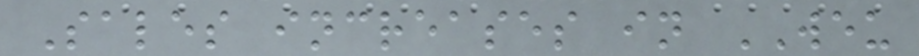Sales increases in WEU
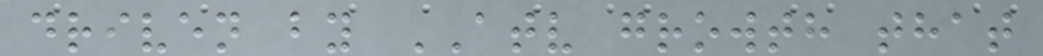driven by ATV growth that
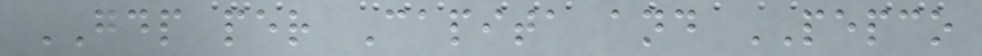GDP per Capita and PEPCO
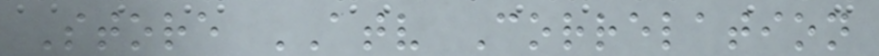Store ATV Correlation
